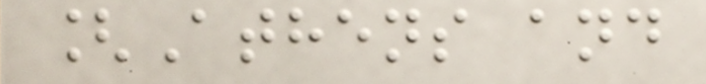[Athens and
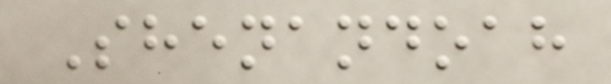Shenandoah
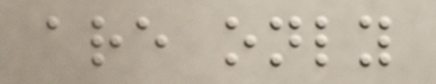are only
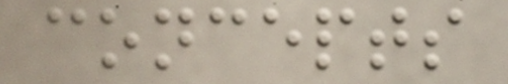concepts
